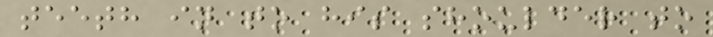teeth in to his shoulder to
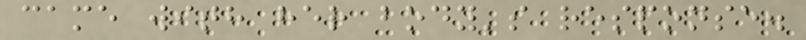came with her body's response.
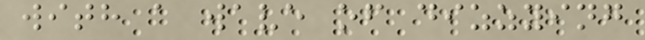with a wave of dizzying
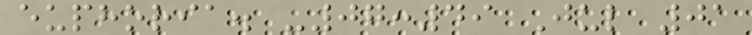euphoria. -07:49 Jul 01
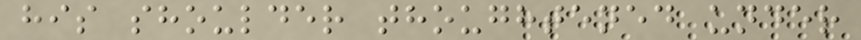his shoulder thoughtened under
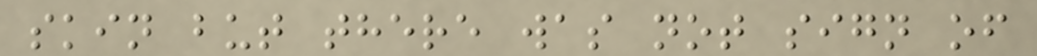skin but there was not sign of
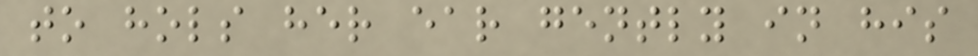to hols her ear gently in his
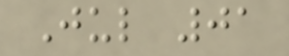Jul 01
